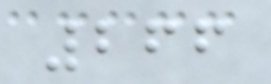266
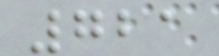721
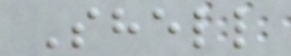Shell
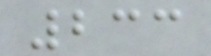233
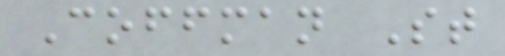Coffman St
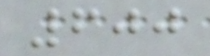600
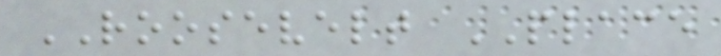ROOSEVELT PLACE
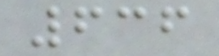636
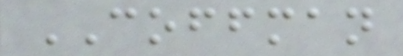COFFMAN
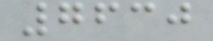7630
